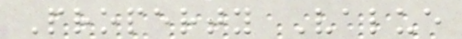Property Value
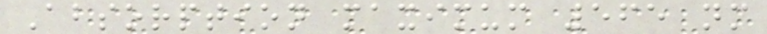Absorption maximum 565 nm
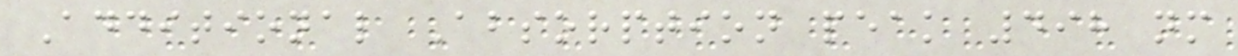Additional Absorption peak 498 nm
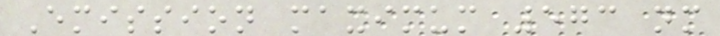Emission maximum 573 nm
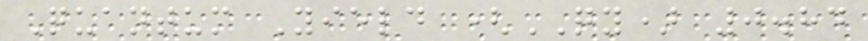Quantum Yield (QY) 0.84
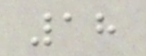18
